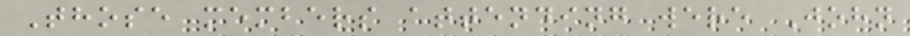Those members attending were John
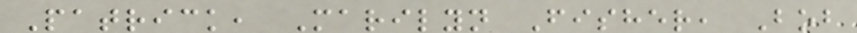Patrick, Marilyn Fisher, Bob
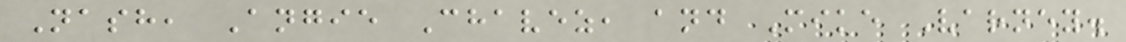Nash, Angie Chavez, and Mike Varney.
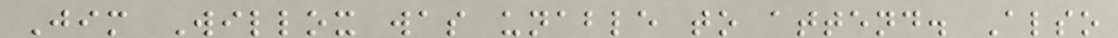Jim Willox was unable to attend. Also
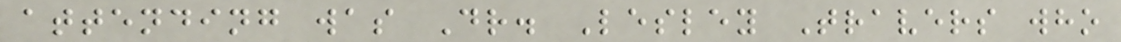attending was Dr. Lesley Travers who
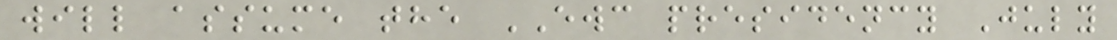will assume the EWC presidency July
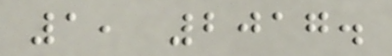1, 2017.
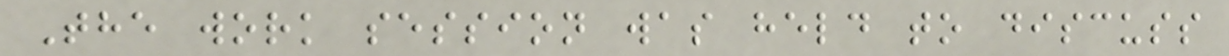The work session was held to discuss
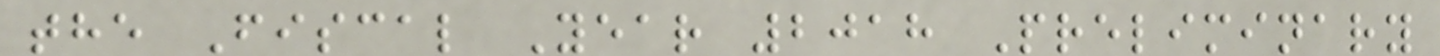the Fiscal Year 2018 Preliminary
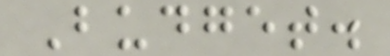Budget.
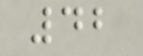42
